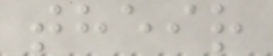their
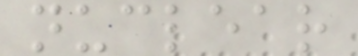nuclear
